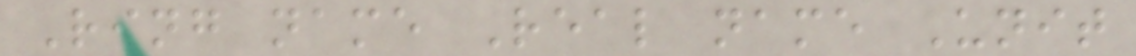Ring name Real name Unit
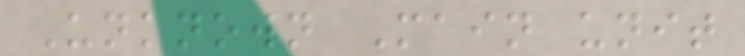Unknown Main unit
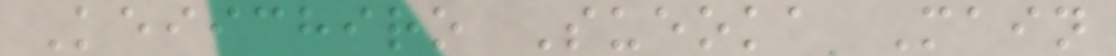Keiichiro Sueoka Main
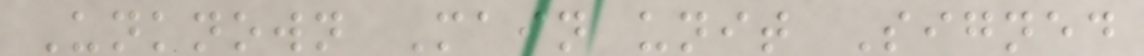Unknown Main unit Signed
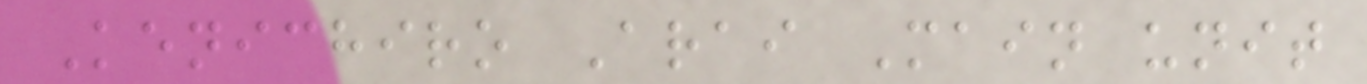Kenichiro Arai Main unit
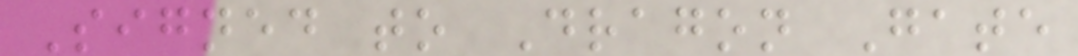Signed to Dragon Gate
